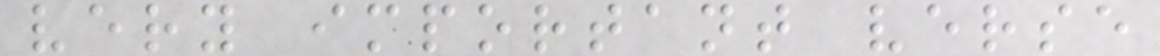very important verse
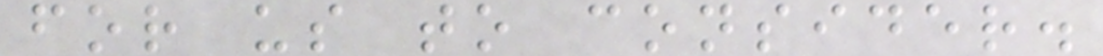for us to consider.
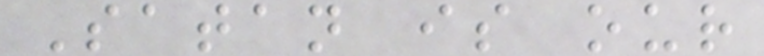Satan is our
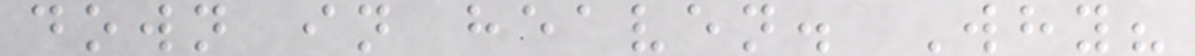down in heaven. Why?
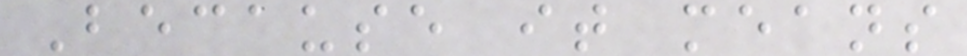Because it means
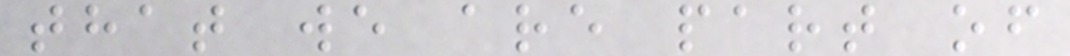that we are part of
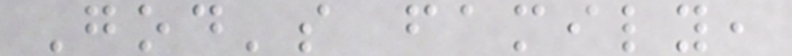God's family,
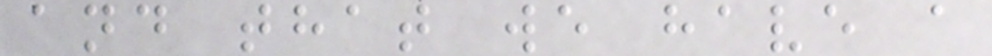and that we have a
